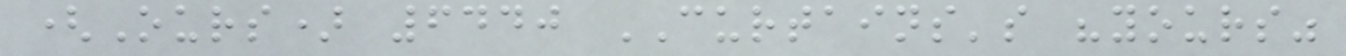(Ours) 6440 CURTAINS's "yours"
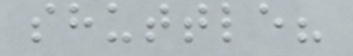shuttle?
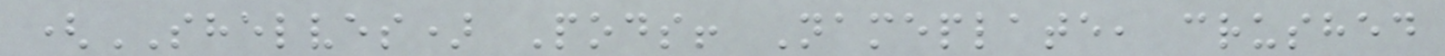(SHELVES) Pods! Nameplate, crushed
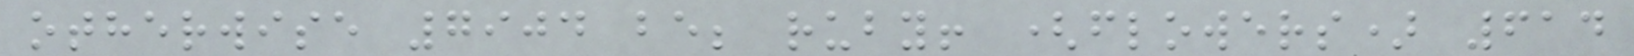otherwise 7904 be; ruby! (flowers) 614
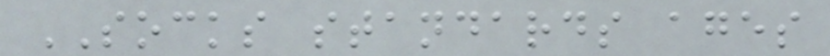SOCKS standards ages
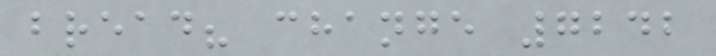bread? change 7242
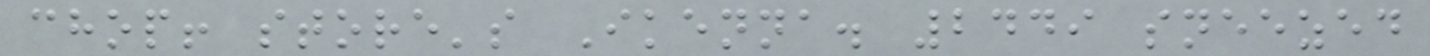chop! store's Ikenna. 2449 sneezed
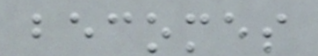becomes
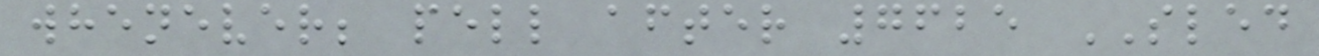whenever; pell after 7625 SLED
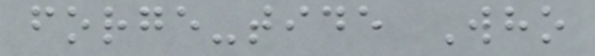forge-tide Who
